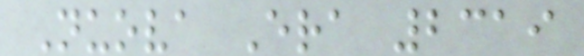Nuova Era 2319
